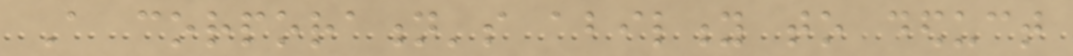A corporation's ability to deduct
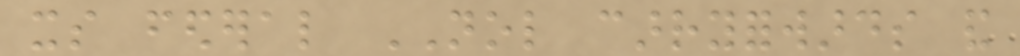its federal NOL carryforwards and
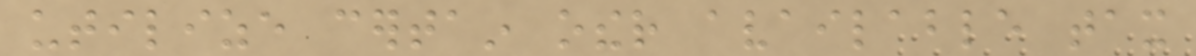utilize certain other available tax
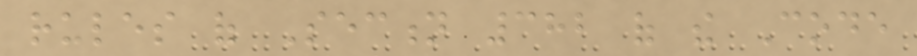rules of Section 382 of the Code
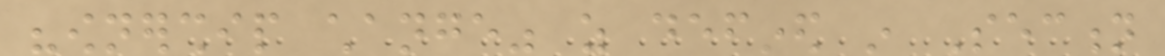"ownership change" as defined in Section
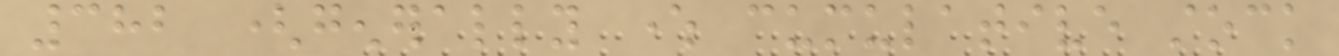382 (generally where cumulative stock
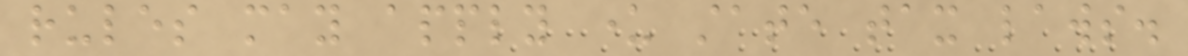rules may apply under state tax laws.
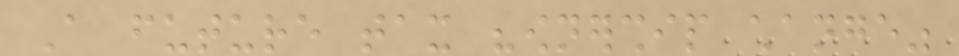A future tax "ownership change"
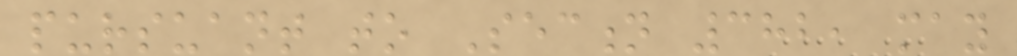pursuant to Section 382, may
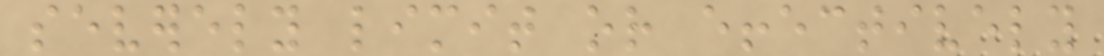severely limit or effectively
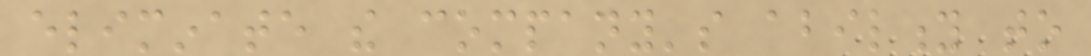eliminate the company's ability to
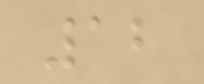12
